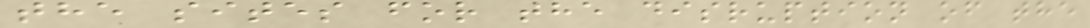the sites for the disruption of the
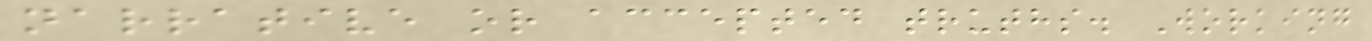narrative or accepted truths. Working
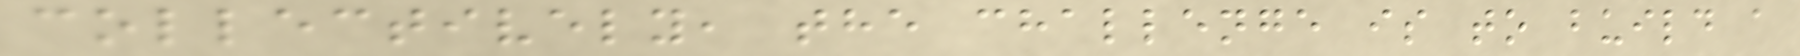collectively, the challenge is to build a
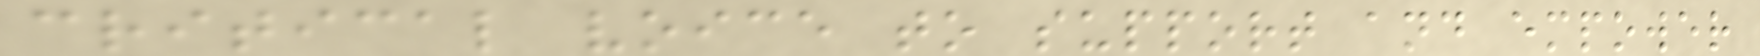critical voice to support and empower
